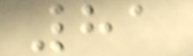81
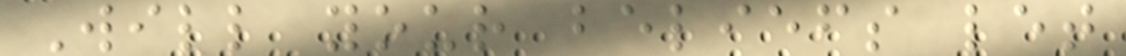Will your beliefs let
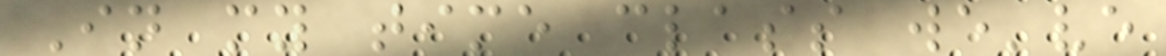In my time class we've
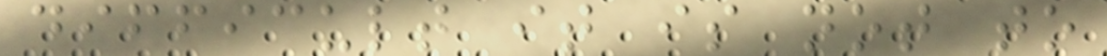difficult it is not to
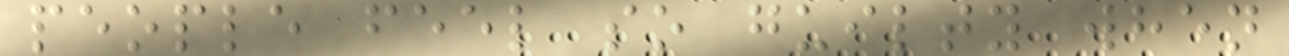people feel so guilty when
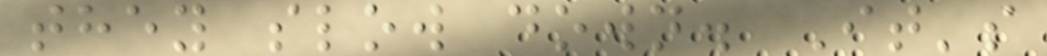they slow down. It's
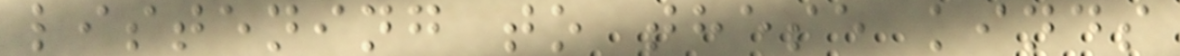listening to these kinds
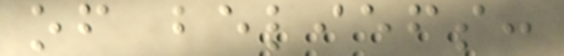of beliefs:
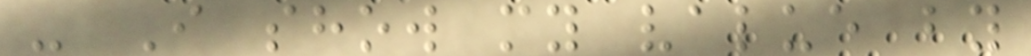- I show my value by
